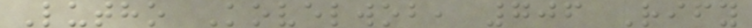Lutho Kovelwob, 706 Rify
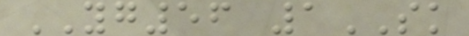YG56 1SK
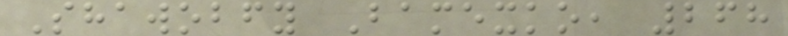Shawobfy Bamexko, 268
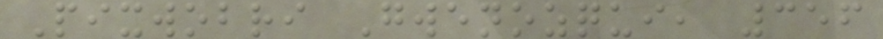Pixwobri Gwenozqui, 356
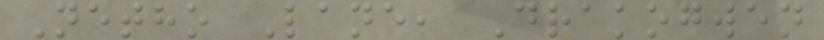Netho Lane, Drakogwen
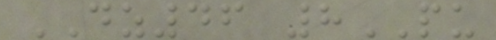DZ46 8PU
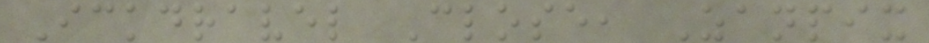Ickdravel Close, Zanpix
